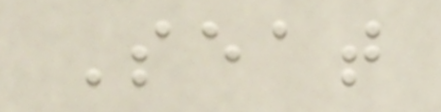Seat
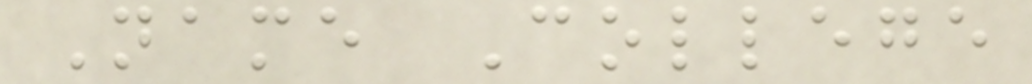Name College
